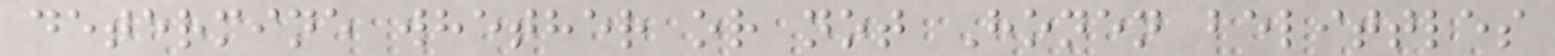determine whether or not Honen belittles
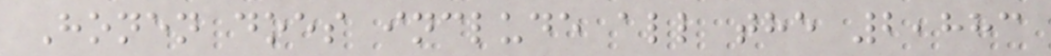Honen does include all the 2,883
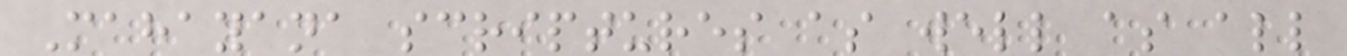Mahayana scriptures as well as all
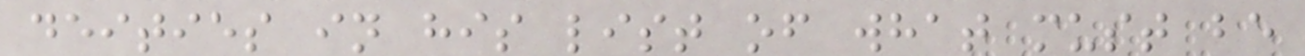deities in his list of what must be
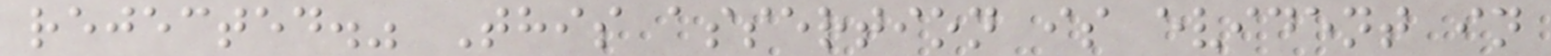rejected." This assertion is evident in
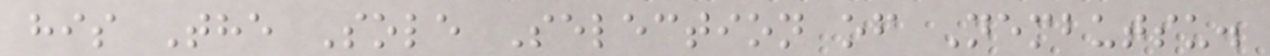his The Sole Selection of Nembutsu.
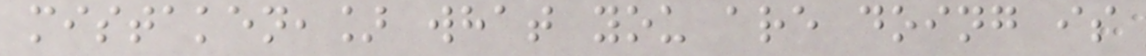mistaken,] what you are doing is
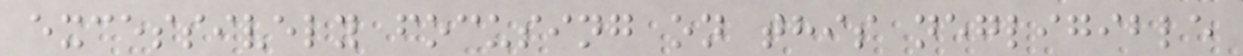excessively focusing on this negligible
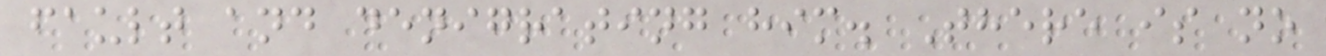fault and denigrating him. There is no
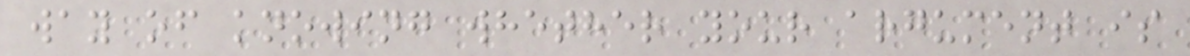way of knowing whether your argument is
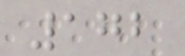172
